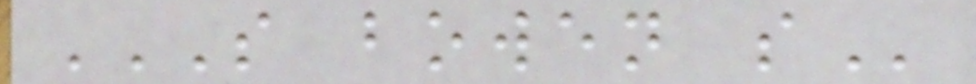S BOWEN S
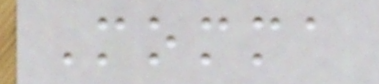Momma
